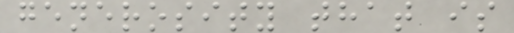generosity that is
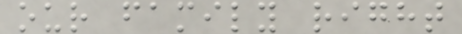our family right
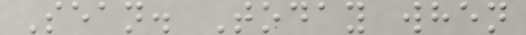Sean. Today when
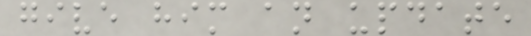give him an update
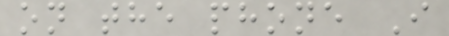on the phone I
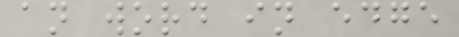an word in edge
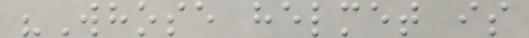"Whose helmet is
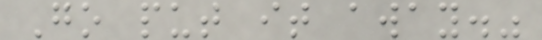Go put it away."
